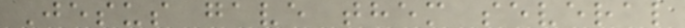Jesus gave them several
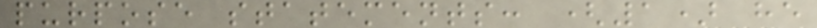purpose statements: (1) he
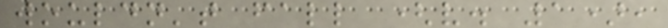wouldn't fall (v. 1),
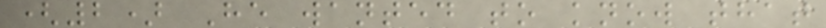(2) He wanted to know that
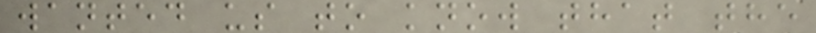wanted us to know that the
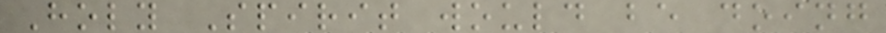Holy Spirit would be doing
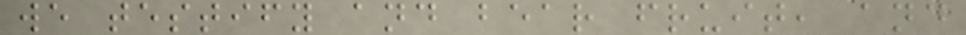we testify and bear fruit, and
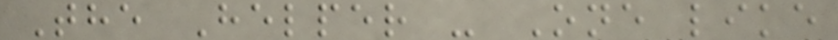The Helper - One like
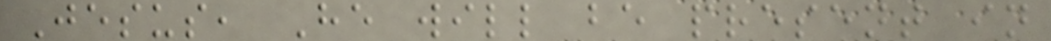Jesus, He will be present in
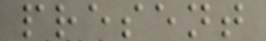present
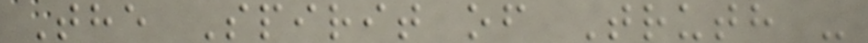The Spirit of Truth -
